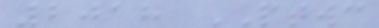2018 PTWC
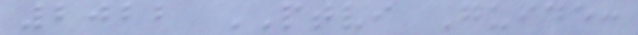2022 PTVI Guide:
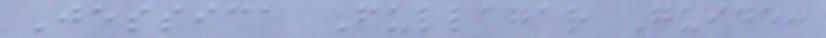Jessica Fullagar Guide:
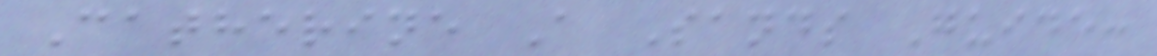Catherine A Sands Guide:
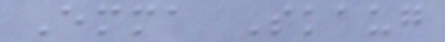Emma Skaug
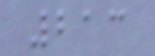213
